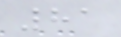81
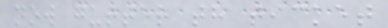now gutter th ticket
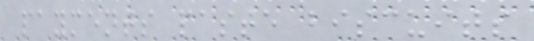payments paste biscuits
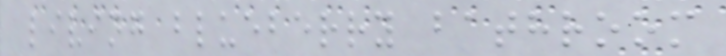living blueberry bathroom
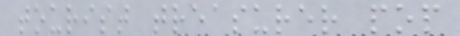tourist treasurer pop
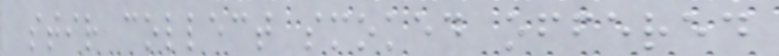stir collect smoked offered
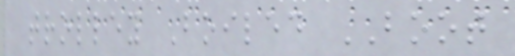trolley Boiled BOOT
